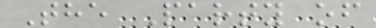The Party of
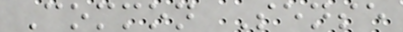Common Sense
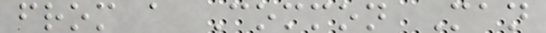from a Common Man
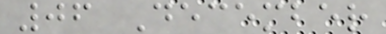06 December
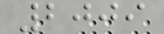2009
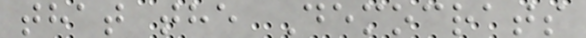that the Democrats
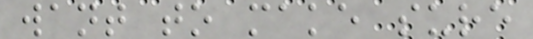want to make sure
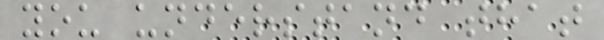you understand that
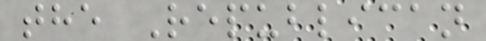the Republican
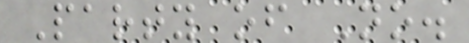Party of No.
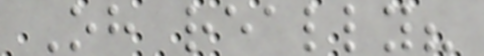Oh really?
